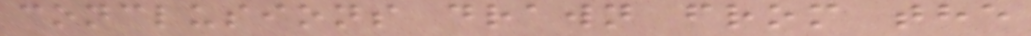conclusions drawn from the
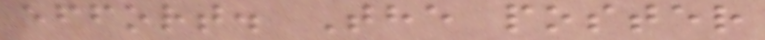effort. The poster
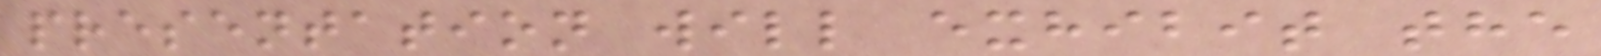presentation will exhibit the
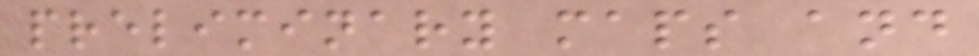preliminary maps and
